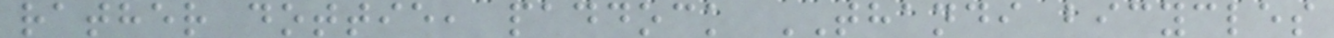rather dottie, paddock THANDI bicycles
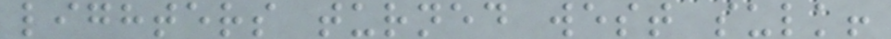lighters turned west sulk!
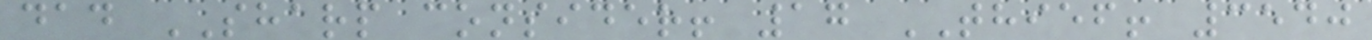dad SHARP consider! 17 THIEF! 3540
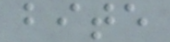bite
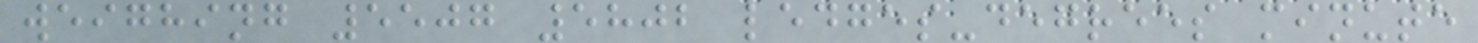weighing 5507 5802 ledges-degrees minute
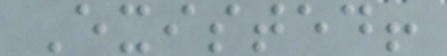Existed!
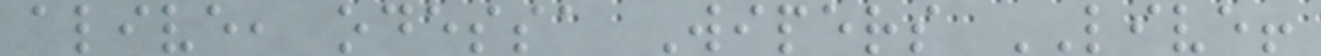alive, odessa Wipers LIVE!
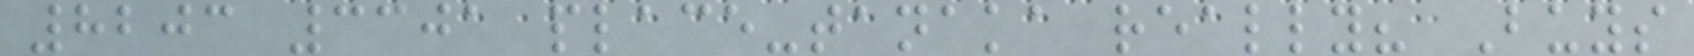8203 3301 place-tanaka really? Buys
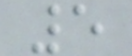5
